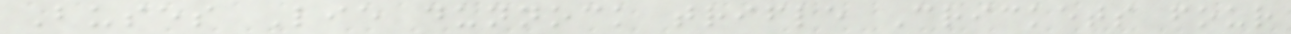Buses Lie dunnock trifle Crickets four
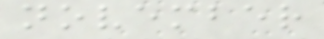november
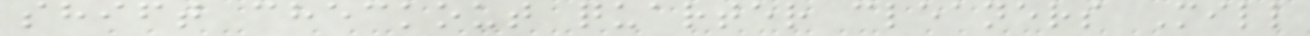shift checkout quarter cleaners Mill
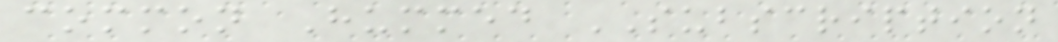common Hummed SUBSCRIPTION
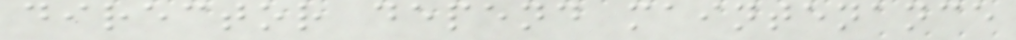director depend maintenance
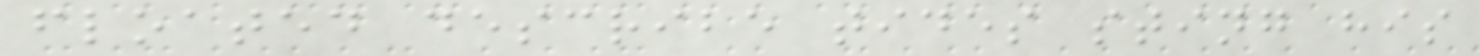floated describe tides sting his
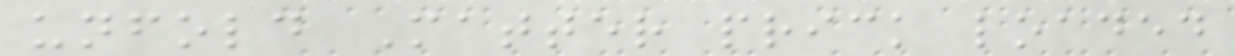unfold Matter prick loaded
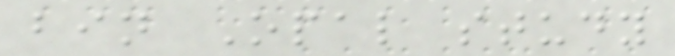bin Opal study
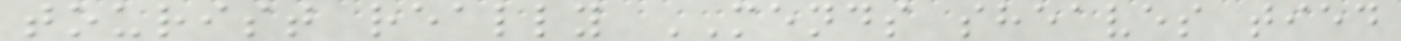tourist really MENDS sheaves tied
